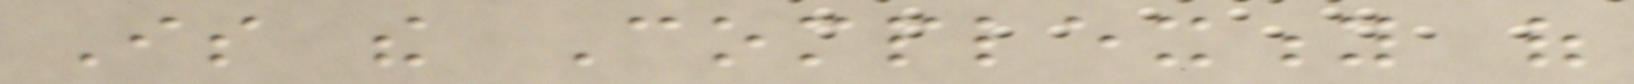Is the Complexity of
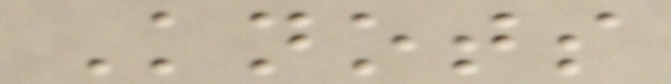Knots
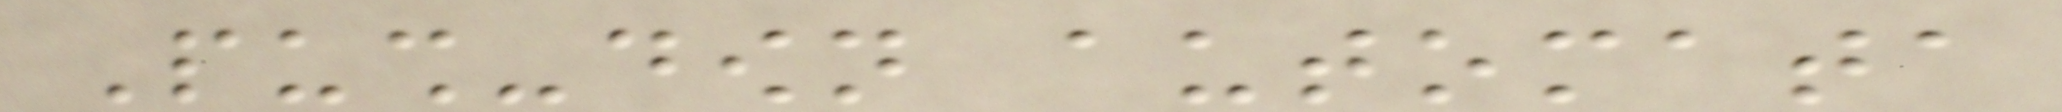Push-down automata
